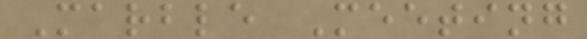Marble Meeting
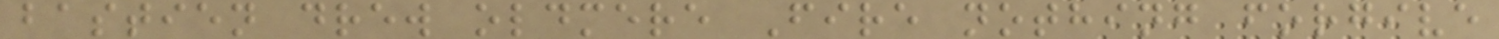bastien drew oldmere Fire nothing forgive
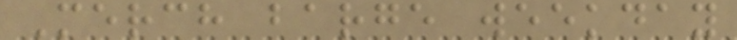Merch barge weekday
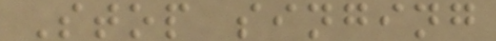Stop singing
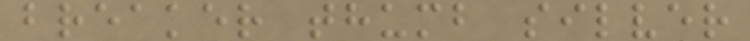breaker thumb silver
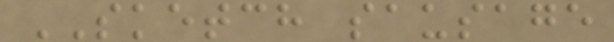SKETCH sausage
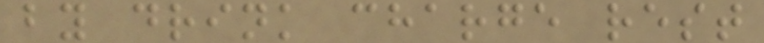by drink charge rest
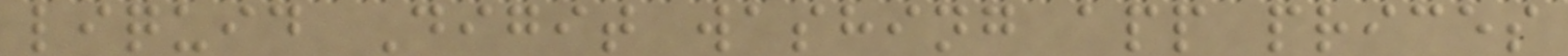liquid Digit washing app prices
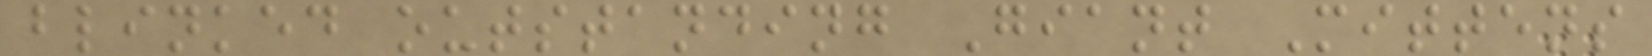blinked outstanding Giant Mittens
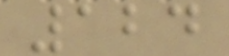124
